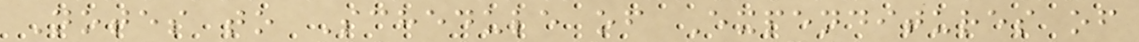Notes to Schedule of Expenditures of
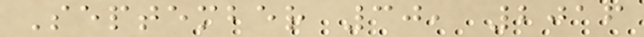September 30, 2016
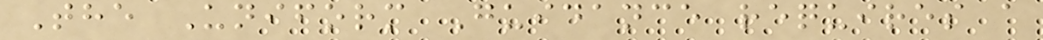The Uniform Guidance requires a
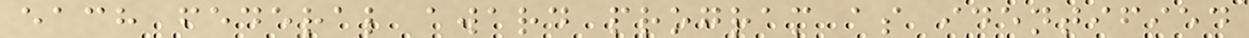each federal award program as identified
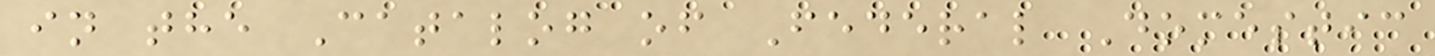in the Catalog of Federal Domestic
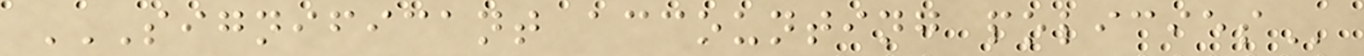SIGNIFICANT ACCOUNTING POLICIES
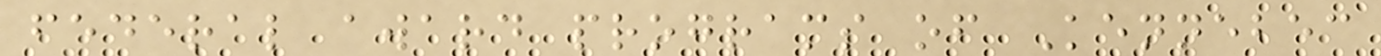federal award programs of Kennebec
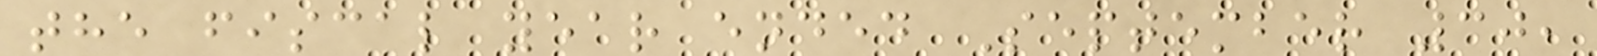the fiscal year ended September 30,
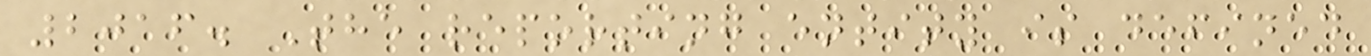2016. The reporting entity is defined
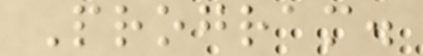Program.
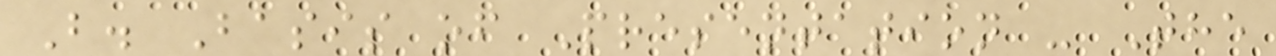B. Basis of Presentation - The
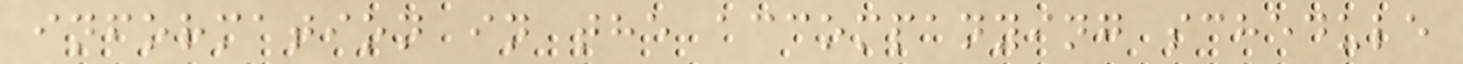information in the accompanying schedule
